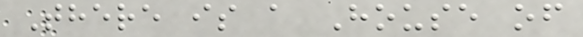There is a House of
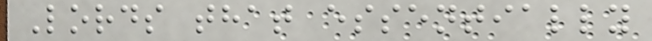Lords that essentially
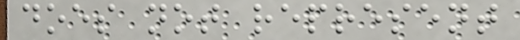does not represent
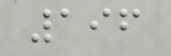196
